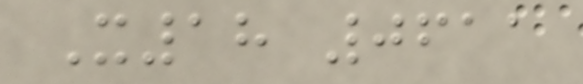X18 0611
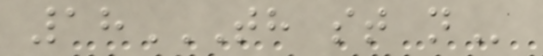18TH ST N
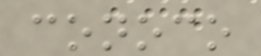conoco
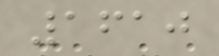1610
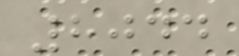8044
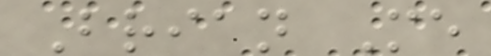Brian Me
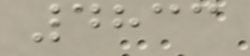4833
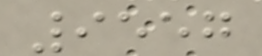9557
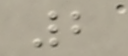2
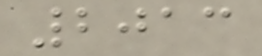2013
